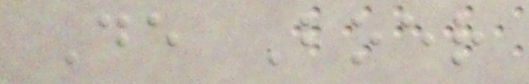De Boer
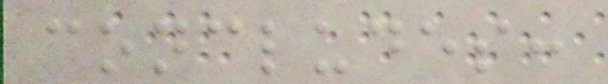concludes:
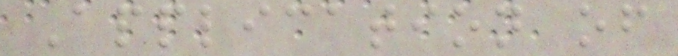Application of
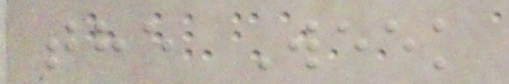the Week
